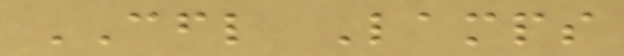CFL Lamps
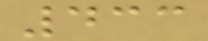433
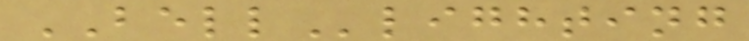BELLlighting
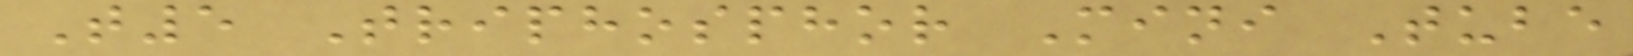T5 Triphosphor Mini Tube
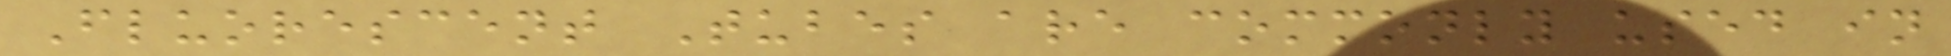Fluorescent Tubes are commonly used in
